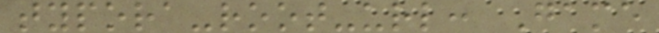typora-root-url: Game
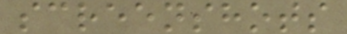screenshots
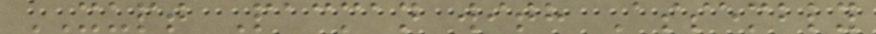XUPT Pacman with Assembly
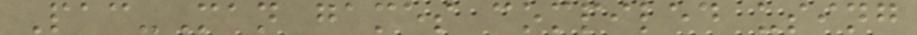Pac-Man games compiled using
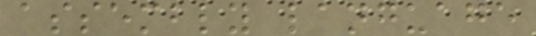assembly language
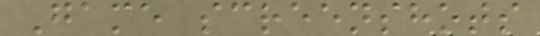Game screenshots
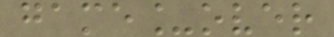game_over
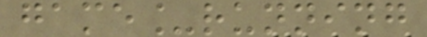game_running
